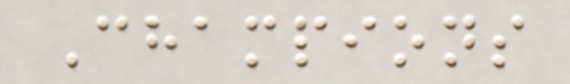Champions
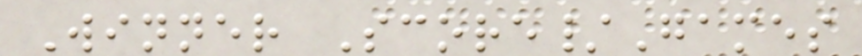Winner Score/Games
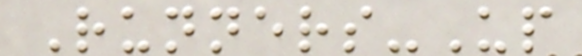Runners-Up
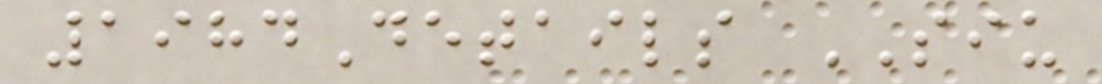1984Details SIU
